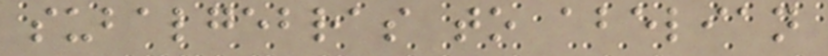subalgebras to abelian
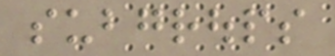subgroups
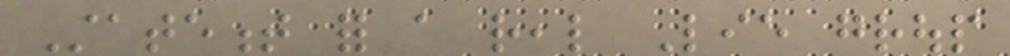Statement for a real Lie group
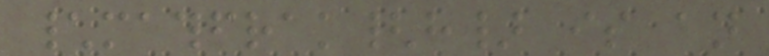\mathfrak{h} is an
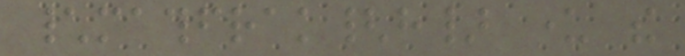\mathfrak{h} under the
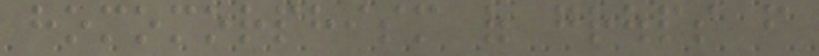homomorphism of groups from
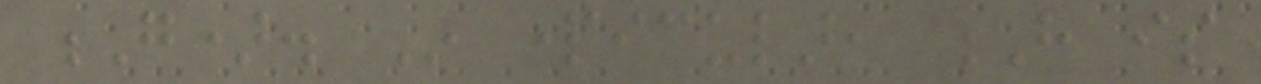G). In particular, H is
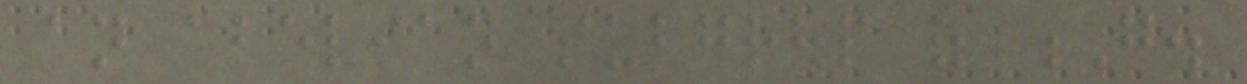an abelian subgroup of G.
